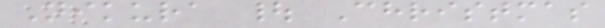Nikura | Christmas
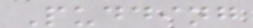Pudding
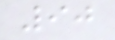90
